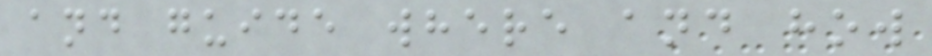and guide where and how
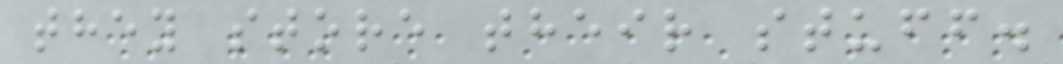they store their stuff.
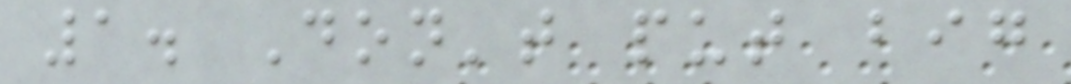1. Don't put big
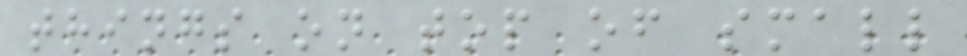things on top of small
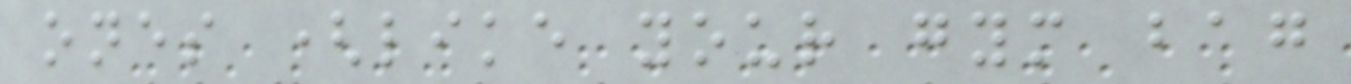ones (like your gym bag
